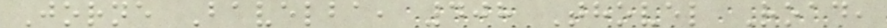Jorne Bavelba, 408 Thovel Road,
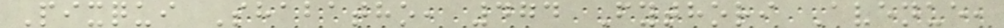Pixqui Shabatho, 474 Fythori Avenue,
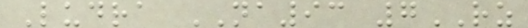Ludra NA93 7RZ
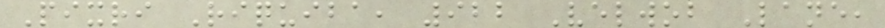Pixri Riquiba, 922 Velwob Lane,
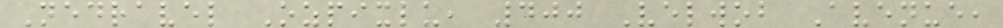Nedravel Ozpixlu, 400 Velwob Avenue,
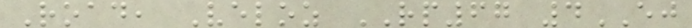Road, Veloz RP67 4EJ
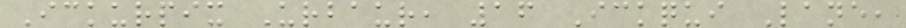Ickurpix Urbaur, 16 Ickqui Lane,
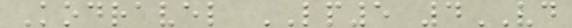Kodravel LP5 4VD
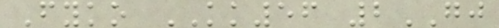Fyko KK56 2GJ
